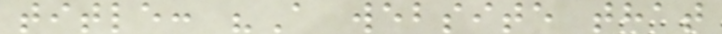title: "A website that
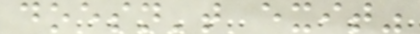doesn't exit"
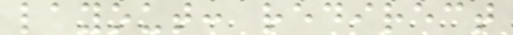layout: redirect
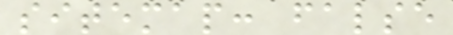sitemap: false
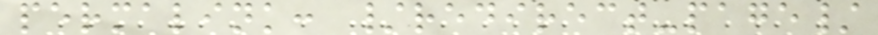permalink: /redirect-page/
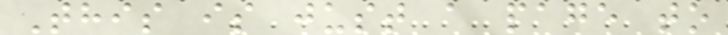This is just a page to
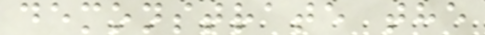demonstrate the
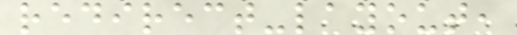redirect-layout,
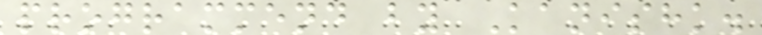programmend by Kanishk.
